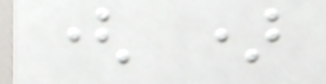( )
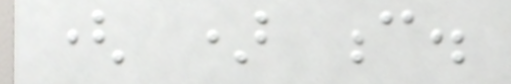( ) c.
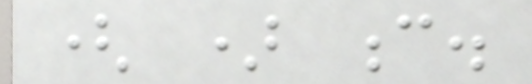( ) c.
